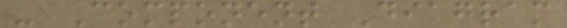- Component Diagram
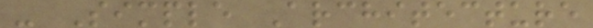- Simple Architecture
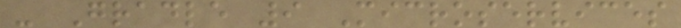- Gradle 9 Microservices
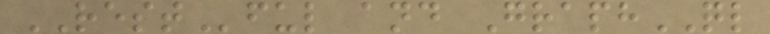RESTful and GraphQL
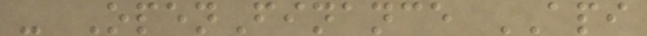- OpenFinance API
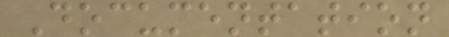Documentation
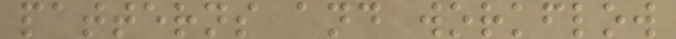patterns and workflow
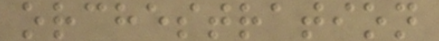orchestration
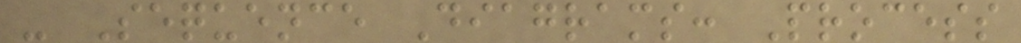- Sequence Diagrams: Process
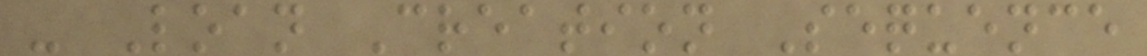- Loan Creation Sequence
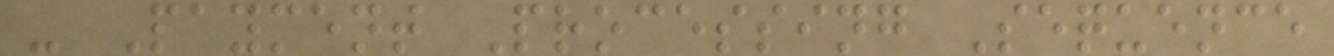- Payment Processing Sequence
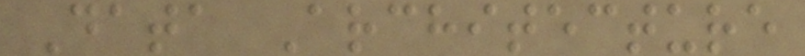Data Architecture
